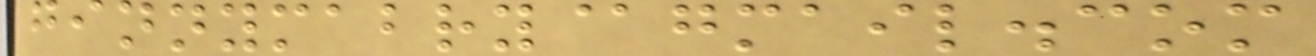ginnymabry@gmail.com
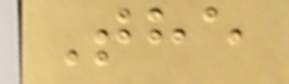The
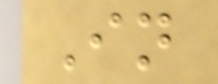In
